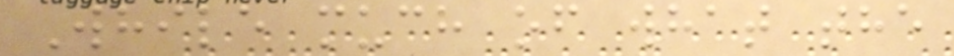While much of what the
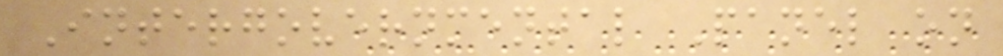Intergovernmental Panel on
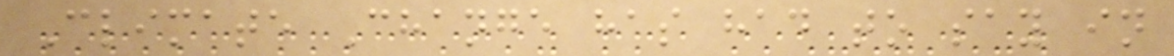Climate Change has had to say in
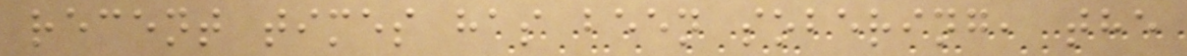recent times has been sobering, the
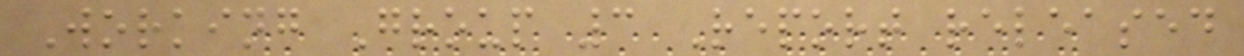Working Group 3 Report released
